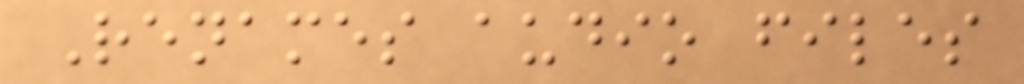Renames audio files
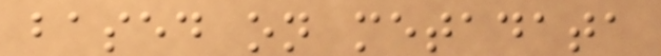based on metadata
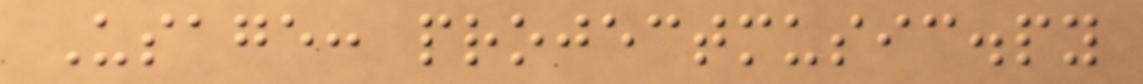Usage: projectmusic.py
